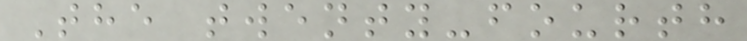The twenty-fourth
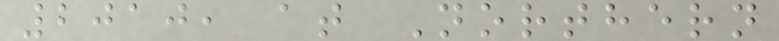2010, at Northern
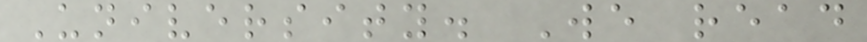University. We read
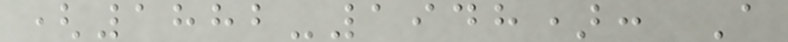(1882-1948): A
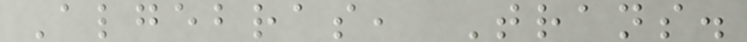Algebras, Trans.
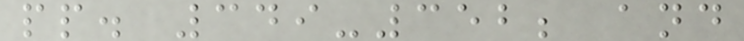pp. 349-352; and
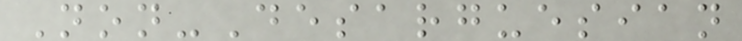Non-Desarguesian
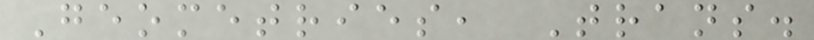Geometries, Trans.
